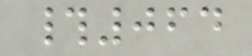#064
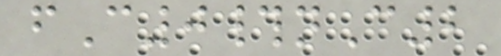fC0#nC2
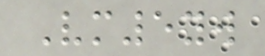Vm5yw
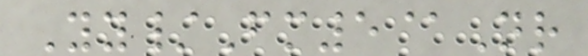Yy/Fm5@Nr
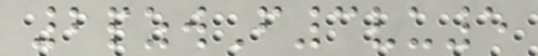2pzwF3vu5
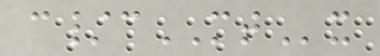c/cMTx
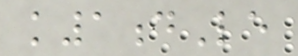k1dLe
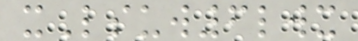xLsuw6lwx
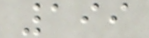199
